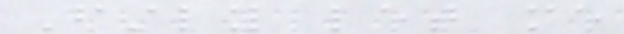Firstly let me
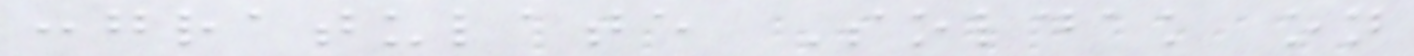congratulate Soldak on
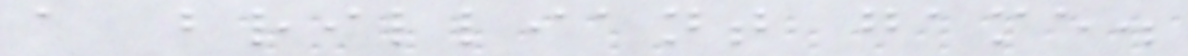a brilliant game.
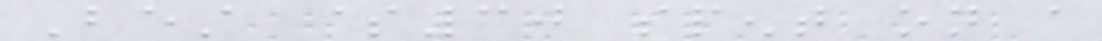Best $30 spent on a
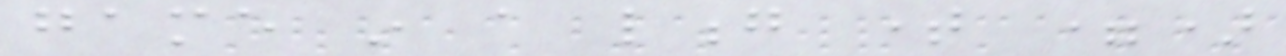game in a long time =)
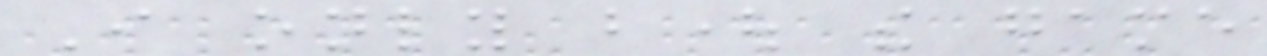I only bought the game
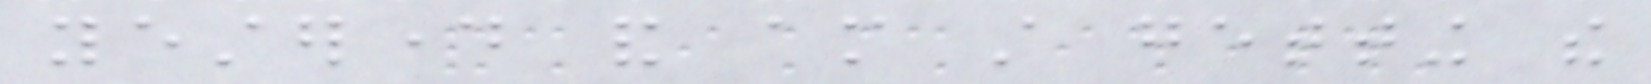yesterday and am still getting the
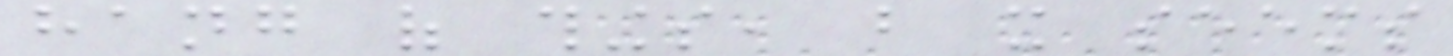hang of things, but it seems
